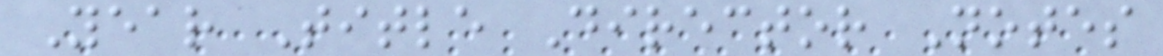Year Title Director Notes
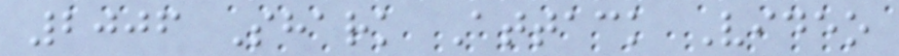2006 Shark Attack Video
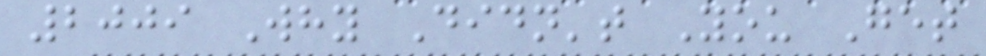2009 Why Didn't You Get
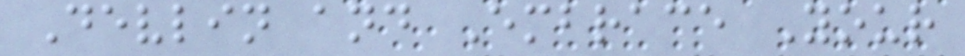Devlin and Embrace Your
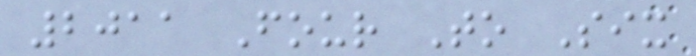2011 Four To Six
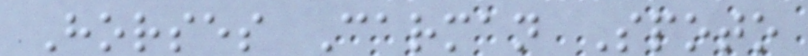Horses Carman Spoto
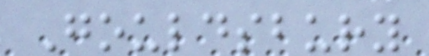Gouldsbury
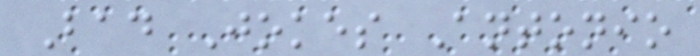Bad Jokes Antonio
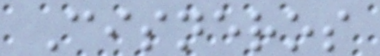Cisneros
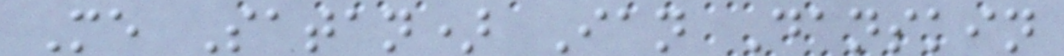Me Satan) Ian Danskin
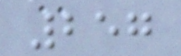257
